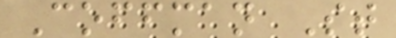Coffman St
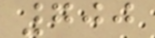700
